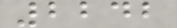2242
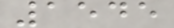1545
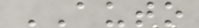AUTO
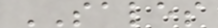SALES
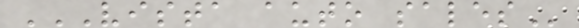VISTA AUTO SALES
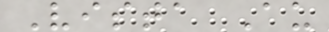Vista Au
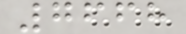7668
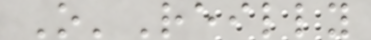O'Reilly
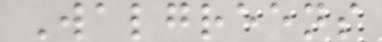Walgreens
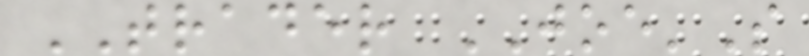TRADER JOE'S
